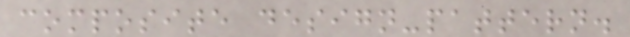composite design-pattern.
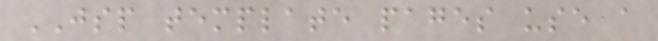JSP template pages use a
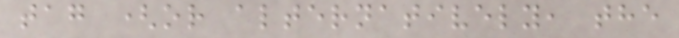tag (or alternatively, the
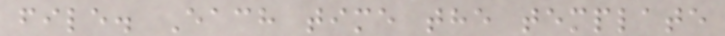file. Each time the template
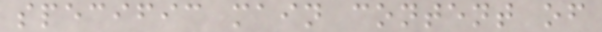specific main content of
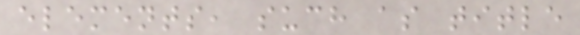elements, such as title
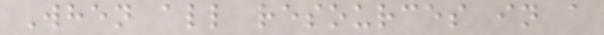When all resources in a
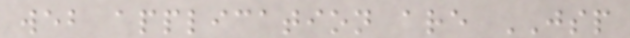web application are JSP
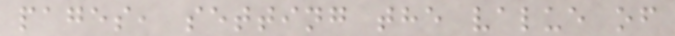pages, setting the value of
